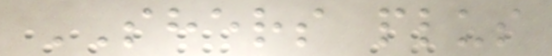SHERS plus
